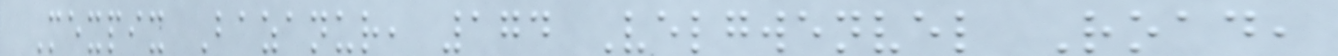Mexpix Bazanur, 174 Velgwenvel Road,
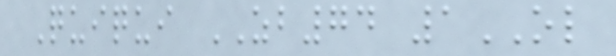Quiqui ZB74 1OL
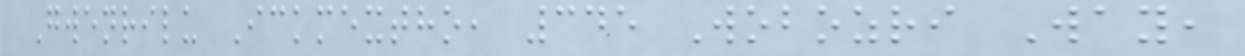Gwenrilu Ickmextho, 345 Wobozri Way,
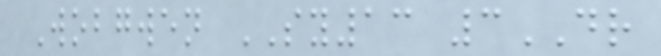Wobgwen SY13 3DR
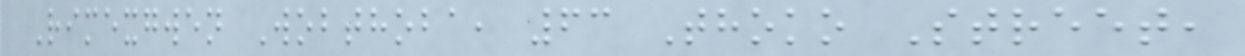Rimexgwen Wobthoba, 63 Thoko Street,
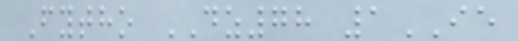Fytho DZ78 1IE
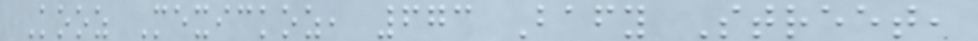Kooz Mexickoz, 673 Bafy Street,
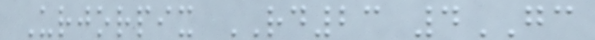Urjorpix RD23 4GC
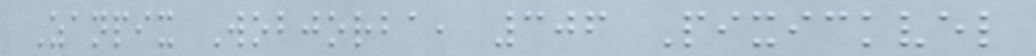Zanpix Wobjorba, 306 Pixickvel
